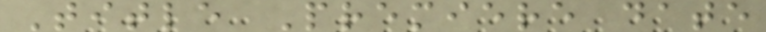Title Premiere date
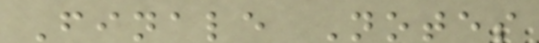Finale Notes
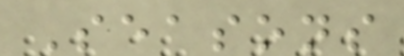Seasons
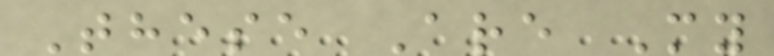These Are My
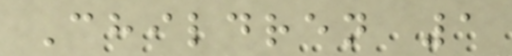Children 1
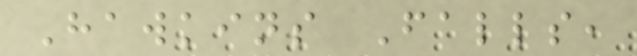Hawkins Falls,
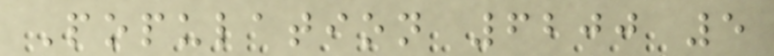Population 6200 5
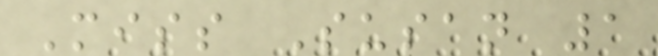Miss Susan 1
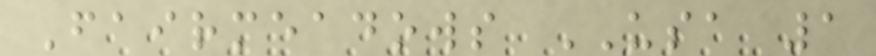Fairmeadows USA 1
